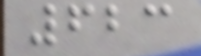623
